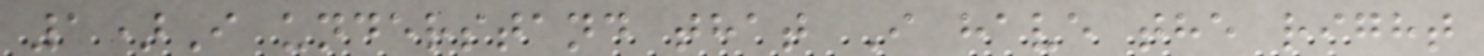1)I understand that I have the right
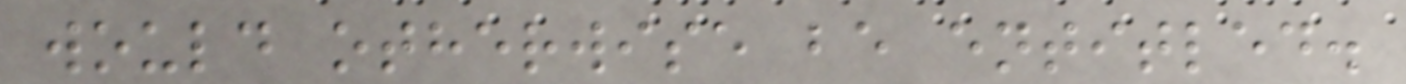would otherwise be entitled.
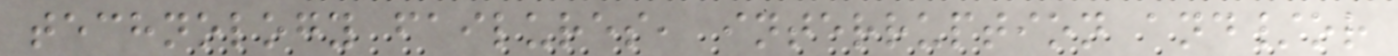technology failures, interruption and/or
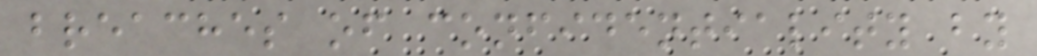breaches of confidentiality by
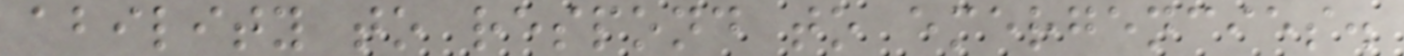ability to respond to emergencies.
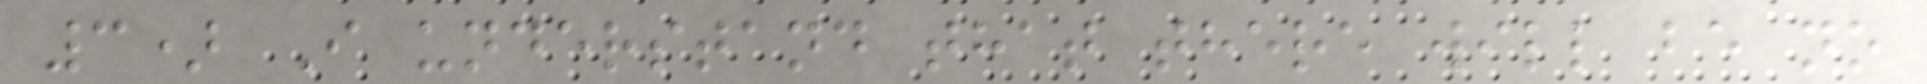3) I understand that there will be no
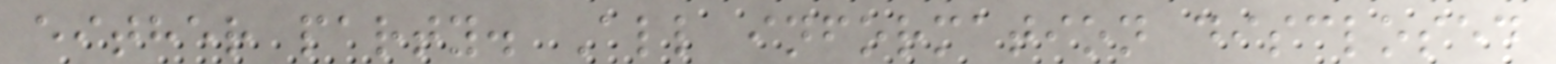either party. All information disclosed
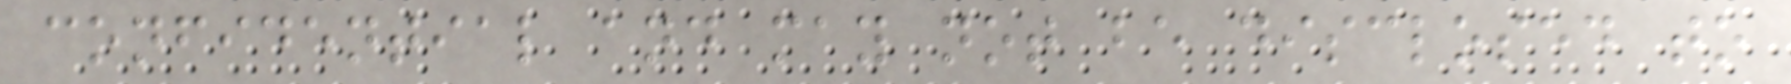confidential and may not be disclosed to
